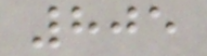805
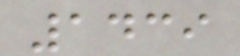1439
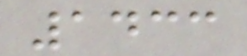1433
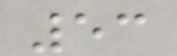53
